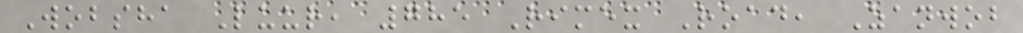Wobsha Luur, 785 Rimex Road, Zanwob
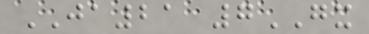JA21 7GX
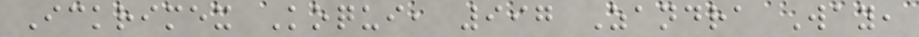Ickrimex Koqui, 997 Zandra Way,
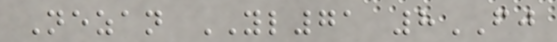Nezan YL71 8FJ
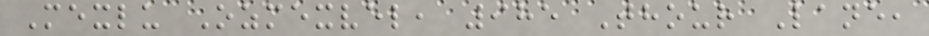Mexlu Ozmexvel, 985 Thour Lane,
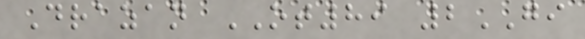Drazan OT89 2GI
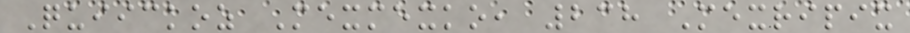Quiickoz Mexmexko, 238 Mexripix
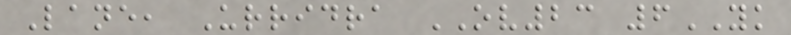Lane, Urridra OV23 6YK
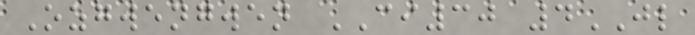Ozgwengwen CI30 4JL
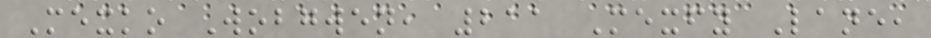Mexko Wobgwen, 211 Mexfy Lane,
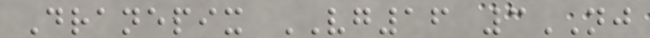Dranepix VG16 3NJ
